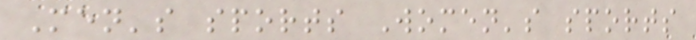Men's sports Women's sports
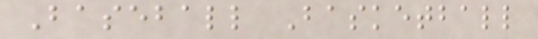Baseball Basketball
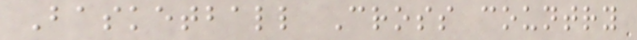Basketball Cross country
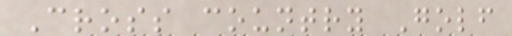Cross country Golf
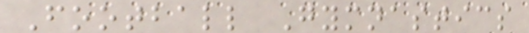Football Gymnastics
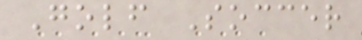Golf Soccer
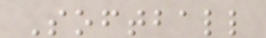Softball
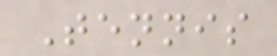Tennis
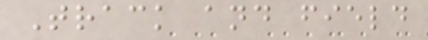Track and field
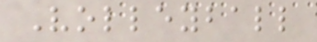Volleyball
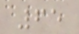65
